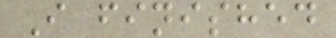I finished
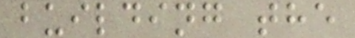building the
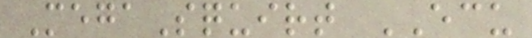MegaSquirt ECU
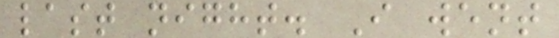last night. I went
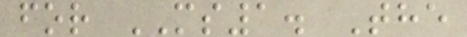for MS1. The
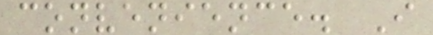convenience. I
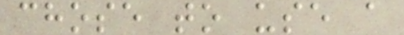chose to use a
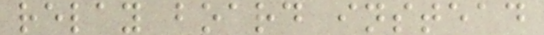relay board instead
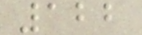122
